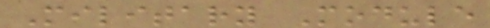Military Module
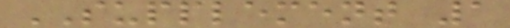SUPPLEMENT 1
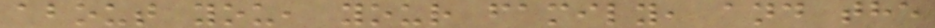about you, your family, and the
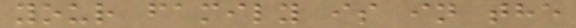your family is in the
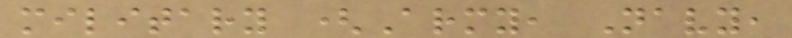military (Army, Navy,
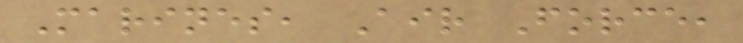Marines, Air Force,
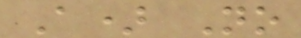A) No
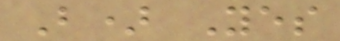B) Yes
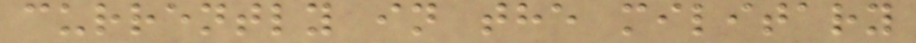currently in the military
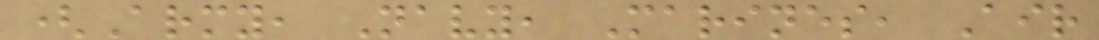(Army, Navy, Marines, Air
